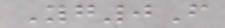Yg0F
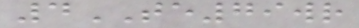4TE79wr
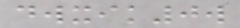dwxik0w
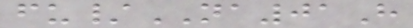fu/NA01H
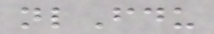nlFdu
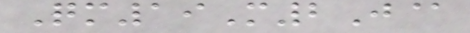Qm19M2J@
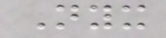Nyx
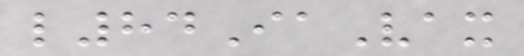l84IaVax
